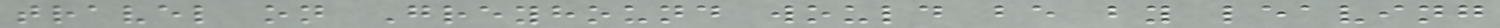travel on Greyhound would be by leaving
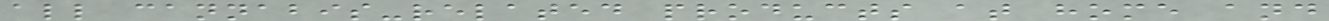all cannabis-related products at home and
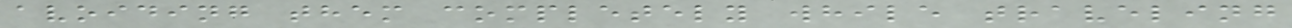avoiding them completely while traveling
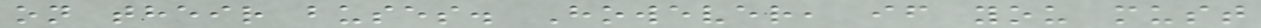on their buses. However, if you must
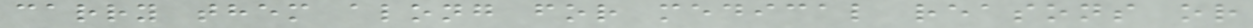carry them along for medical reasons or
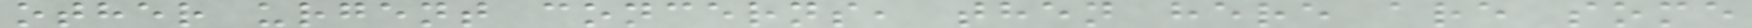other urgent concerns, then here are some
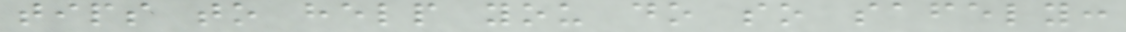tips to help you do so safely:
